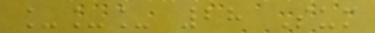___ 28 Sum
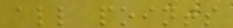all points
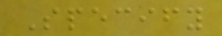Specify
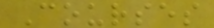Courses
